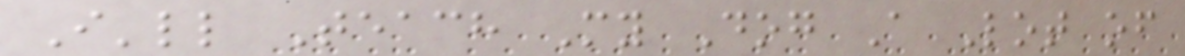I'll Teach My Dog A Lot of
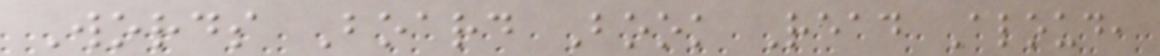Words Board Book Read Aloud,
